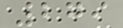279
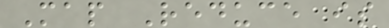Map Reduce is
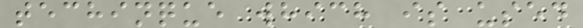techinque which is used
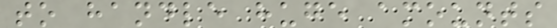to handle huge amounts
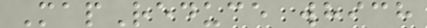MapReduce which
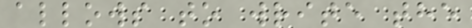allows to write the
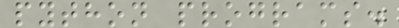python programs.
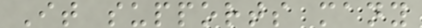It supports many
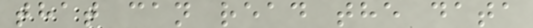that can read the data
